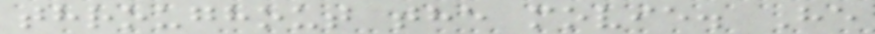throughout the movie. He
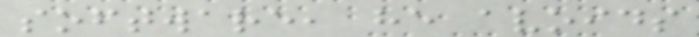software, he avoids
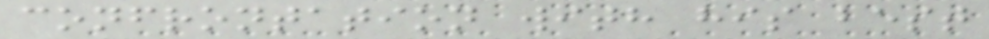confrontation with his best
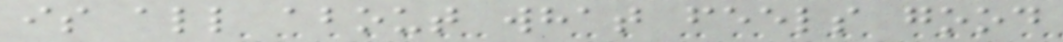is all about what feels good
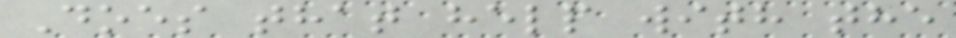Does that help with the
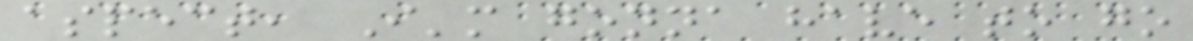aspect, I'm gonna have to go
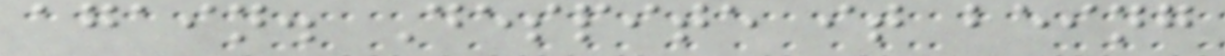again. Despite it being
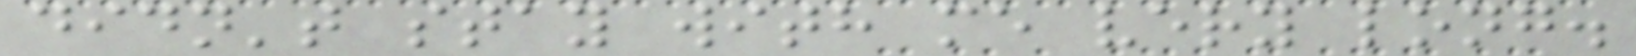didn't stay with me very long.
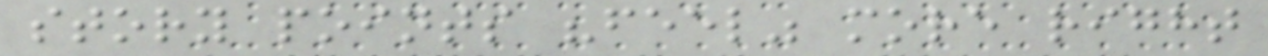story points "feel" more right
